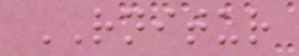RNITUR
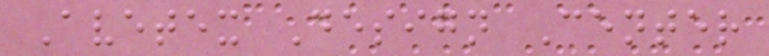Avetex Design Center
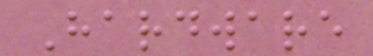Hardware
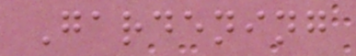Gardening
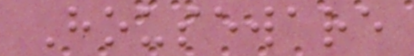Houseware
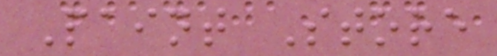Paint Store
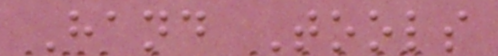Hand Tools
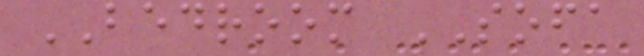BEDROOM SOFA
